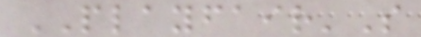PLAYFAIR'S
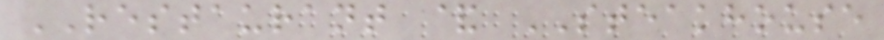RESTAURANT & STEAKHOUSE
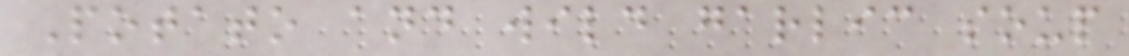Potato and wild garlic soup
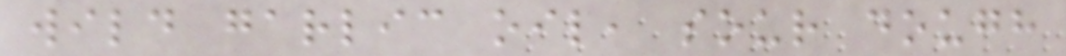wild garlic oil, sour dough
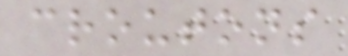croutons
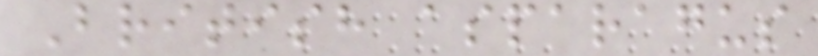British asparagus
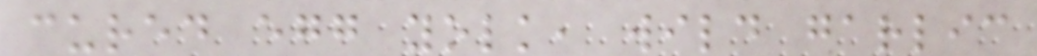cured egg yolk, wild garlic
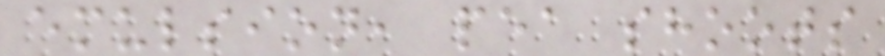emulsion, pea shoots
